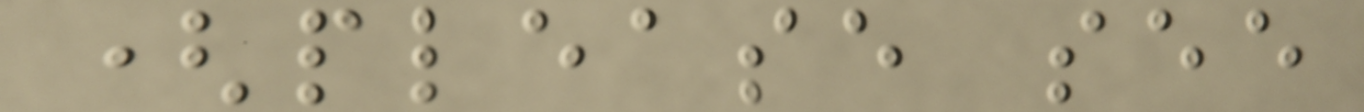(please see
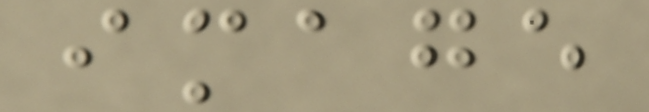image
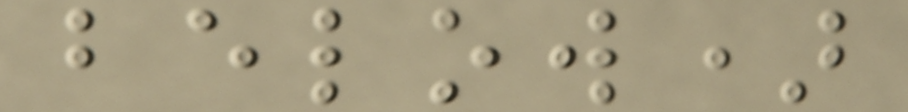below)
